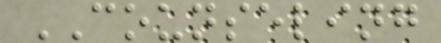COUNSELING
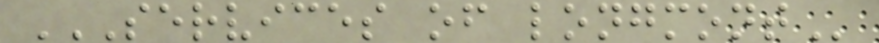SERVICES OF LONGMONT
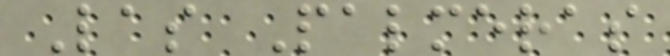Las Palmeras
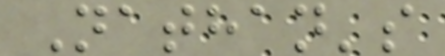Nathan's
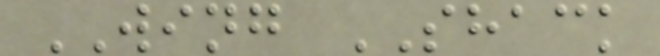WING SHACK
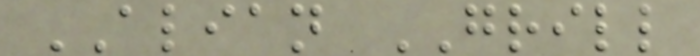ALIAN GRILL
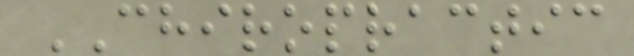CHIROPRACTIC
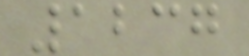1237
